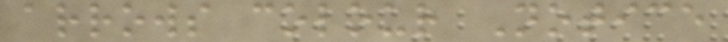arrows colour Notice
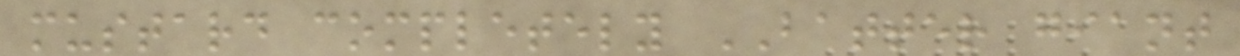mustard completely BATTER giant
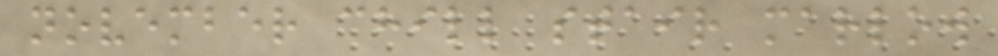november chill stair marlow
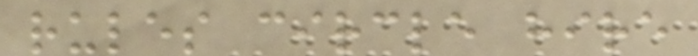rules circle hire
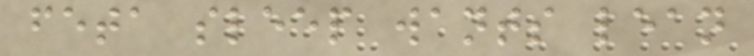feta sleep wants lean
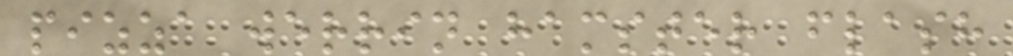pizza werrin hamster flash
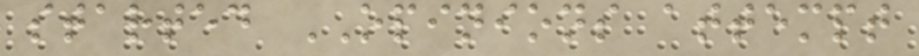started OPINIONS attempt
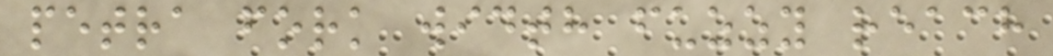petra fork width fuzzy reach
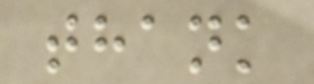thank
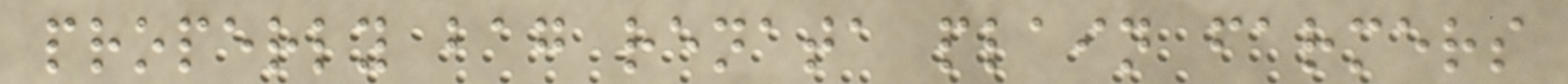properly bag renata plain farmers
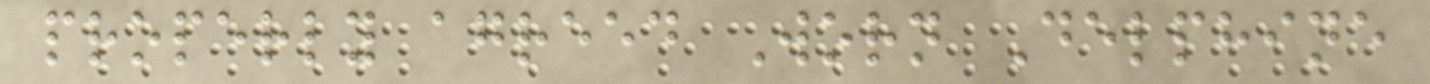properly agreed Worn Delphine
